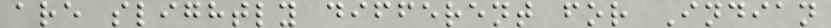are slightly different for Indian
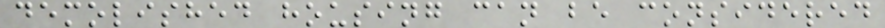demolished housing can be considered
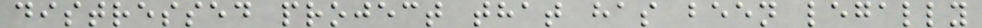distressed project that has been legally
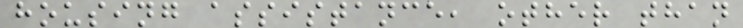housing assistance, other than
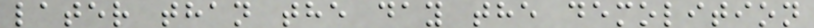later than the day the demolition
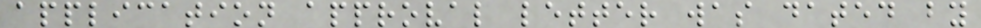application approval letter was dated by
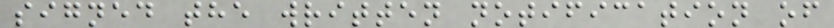signed the written notification of
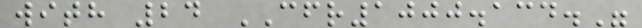with 24 CFR1000.134."
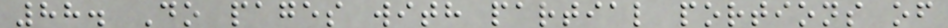88. Do pages with partial portions of
